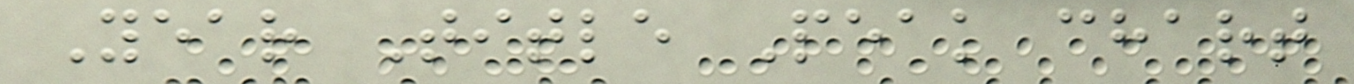Year Title Peak chart
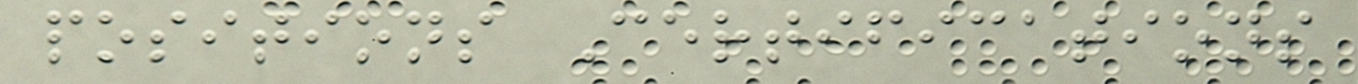positions Certifications
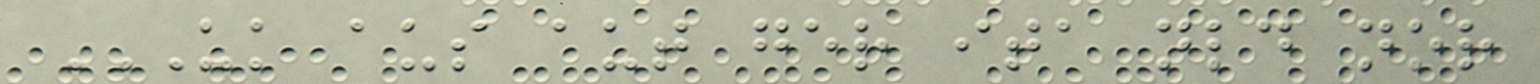UK AUS AUT GER ITA NLD NOR
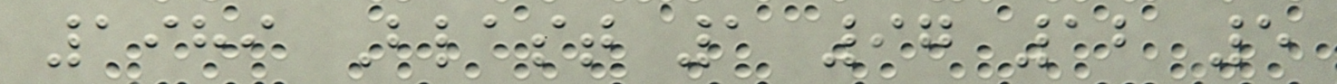1989 Blast 1 97 12 5
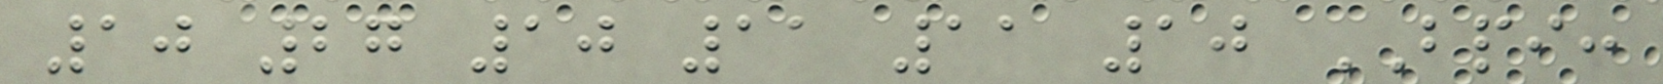10 27 10 11 11 10 BPI:
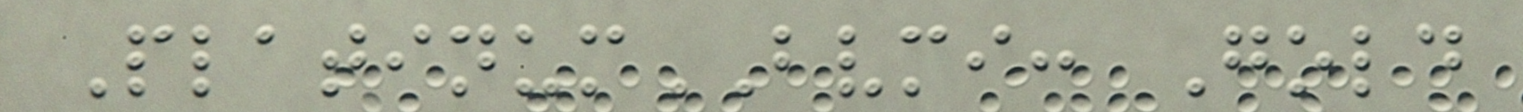PlatinumBVMI: Gold
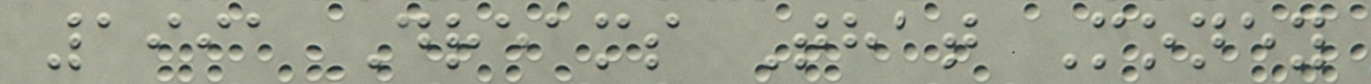1991 Dreams That Money
